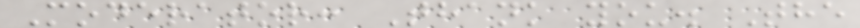Moderator: Thank you. The
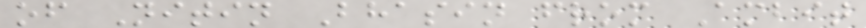of Nitin Bhasin from Ambit
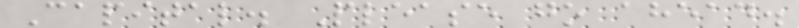Capital. Please go ahead.
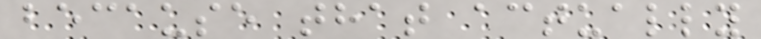because that actually
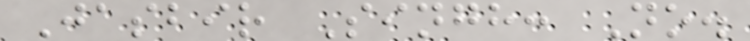Jasbir Singh: No.
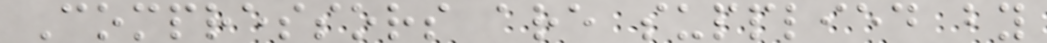Compressors are supplied by
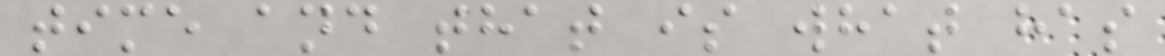time and that is what has
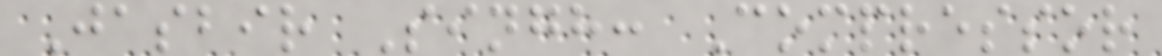Jasbir Singh: Compressor
